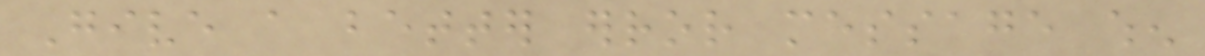Give a better error message when
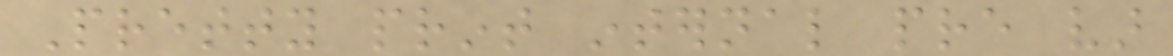Pretty print internal pre var
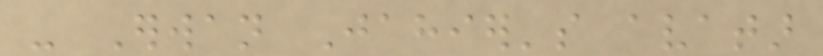- Erwan Jahier's avatar
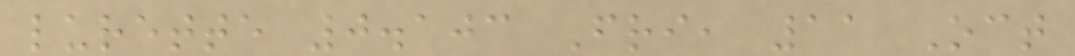lurette 0.103 Fri, 11 Oct
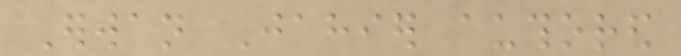Erwan Jahier authored
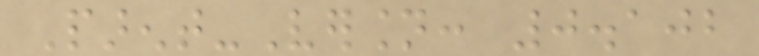Parent-Version: 0.102
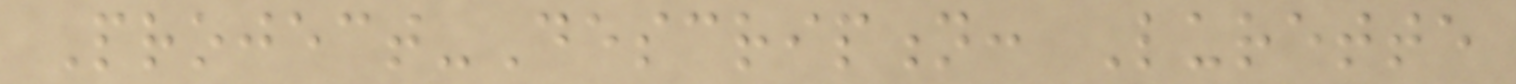Project-Description: Lurette
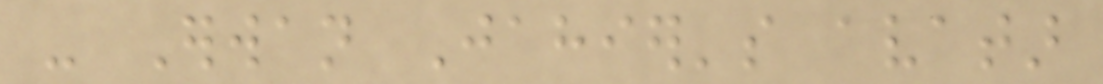- Erwan Jahier's avatar
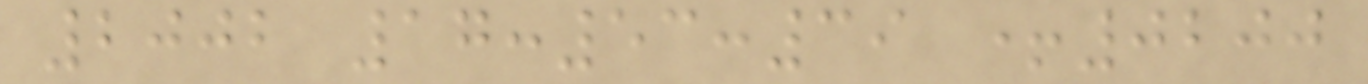2002 17:53:39 +0200
